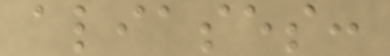aliases:
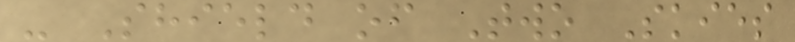- Shield of Two Skies
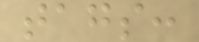tags:
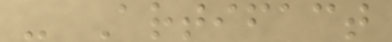- Artifact
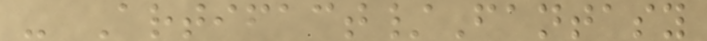- Artifact/Fantasy
